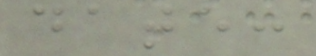date:
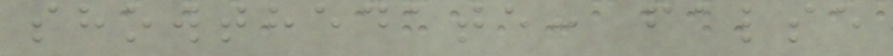showthedate: false
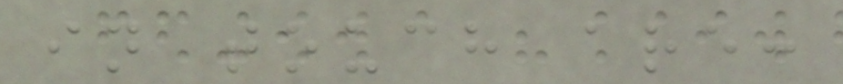in touch are:
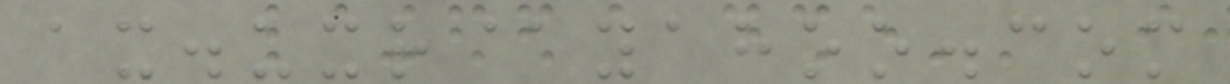ax.uxr@yahoo.com
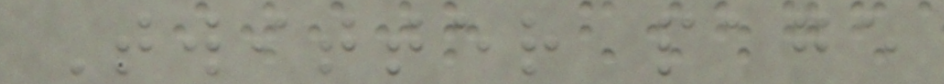Twitter page
